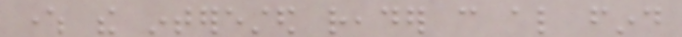where the interested reader can also find
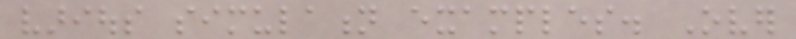various simulation examples. Over
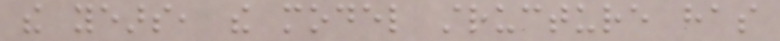the years, the model structure has
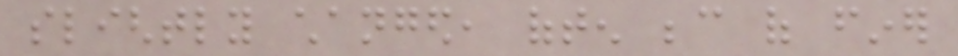slightly changed, often because of finer
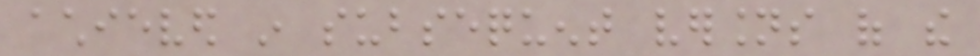achieved in subsequent versions of the
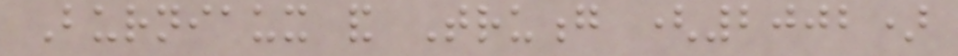Burniaux and Truong (2002)
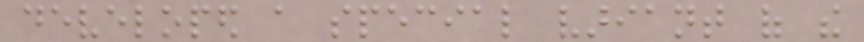developed a special variant of the
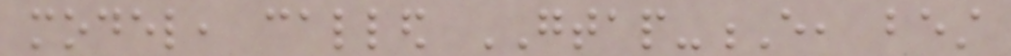model, called GTAP-E, best
